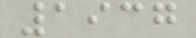1937
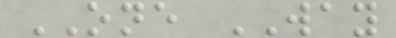ONE WAY
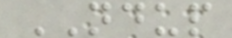NDUP
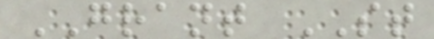GRANT ST
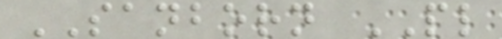SANBORN PL
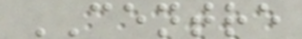CENTRE
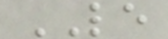LE
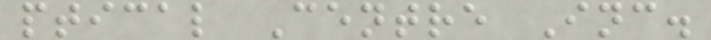ptical Centre Inc.
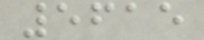5615
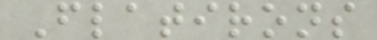Flatirons
